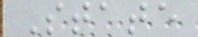State
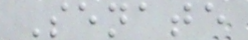Senate
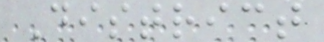District
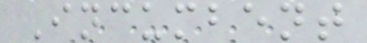Incumbent
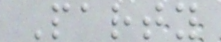Party
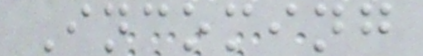Incoming
